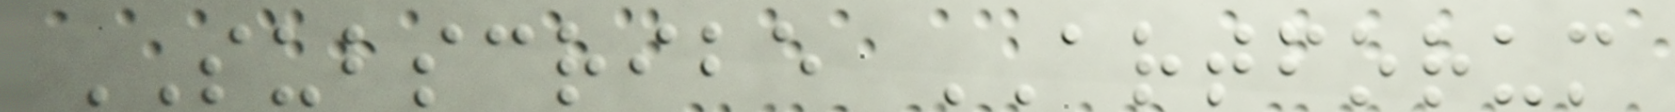SUBSCRIBE ARTFORUM
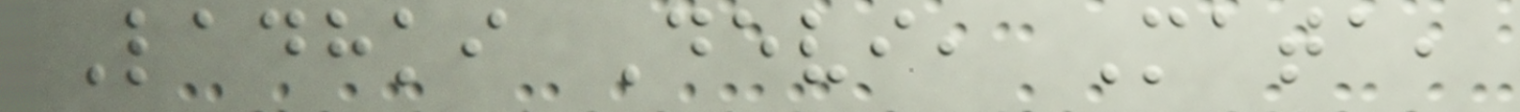Ladhki Devi, Mata,
